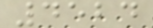4524
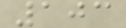103
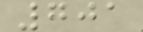701
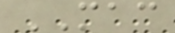MAC
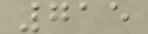715
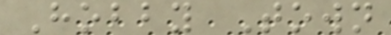Hobby Town
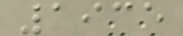1935
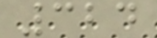324
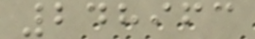248963
